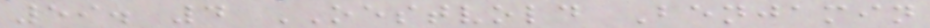59. 4 OESTVOLD Benjamin
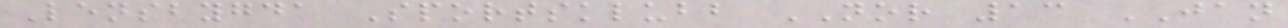Lensbygda Sportsklubb NOR 13 JAN
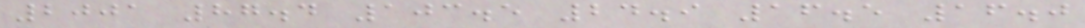2001 87.4 103.5 24.9 16.5 16.0
